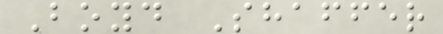Boyd Shaffer
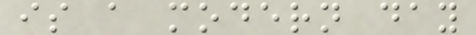is a modern day
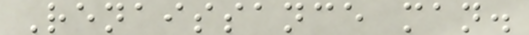Renaissance man.
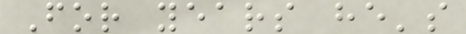For years he's
